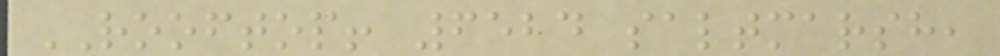ROOFTOP! 6524 saltmarsh,
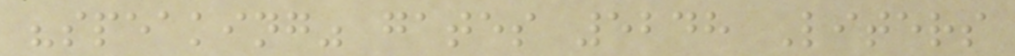"speaking" gates 5248 Liters
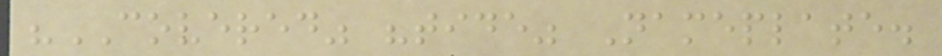"COVERED" "tide" Nameplate.
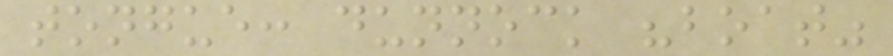tongue: dunnock "boat"
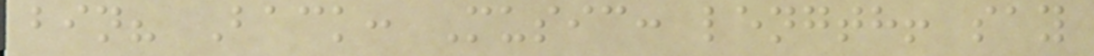bin? Back: Music: length! say
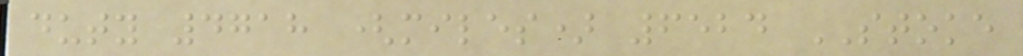duty 4718 (miles) 6524 STOKE
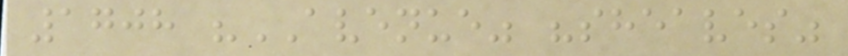1708 "AVENUE" "sheaves"
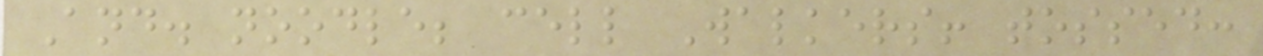And. noodle; cell Walkers! tossed:
